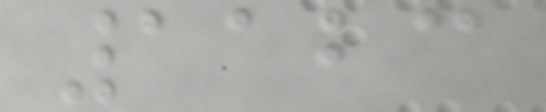1123
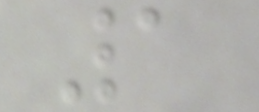1
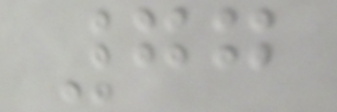77
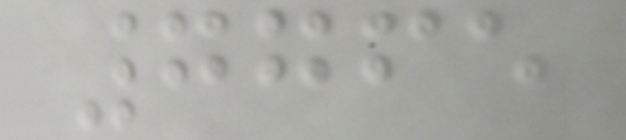7765
